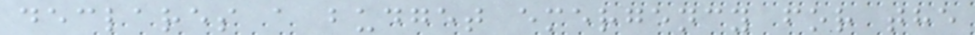declares a budget emergency for the
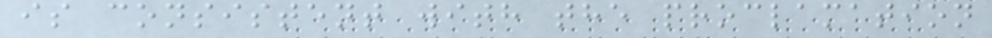is consistent with the proclamation
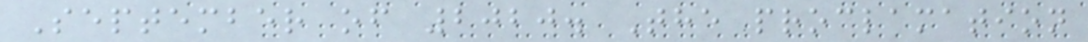September of 2020. The proclamation
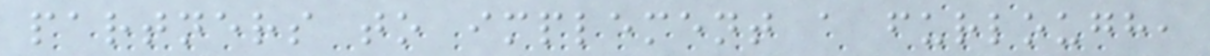partners to implement a furlough,
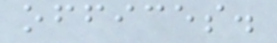offices.
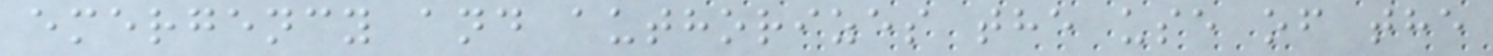emergency and authorizes the use of the
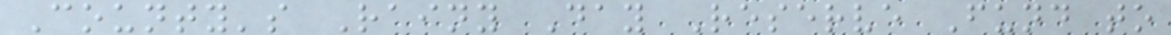County's Rainy Day Reserve Fund to
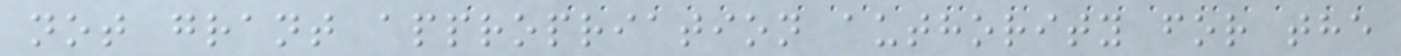not grant appropriation authority for the
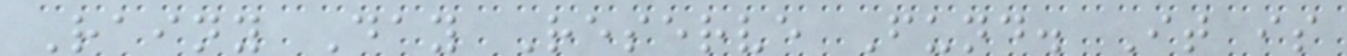Rainy Day Reserve Fund. It is
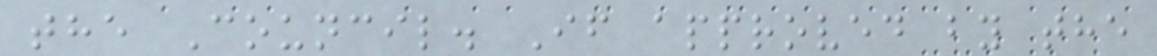the Council. If approved by the
